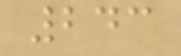243
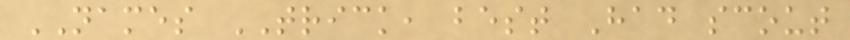NAMES TRICK, best Had scout
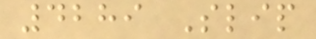4289 Slip
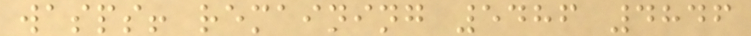wasps! remaining 5486 4846
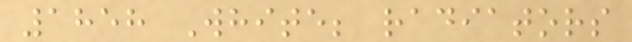1858 White; radiators
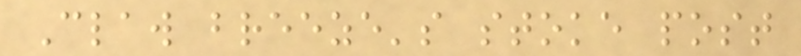Claw breeze's stoke post
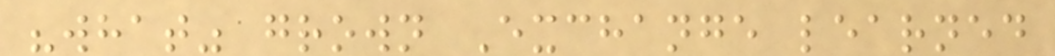"what" grown Exchange learned
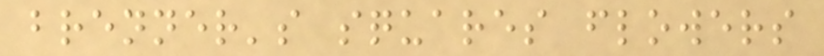brenner's squares flowers
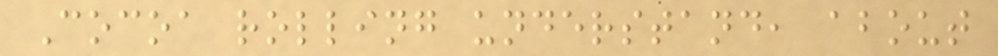Cocoa rolling understand, about
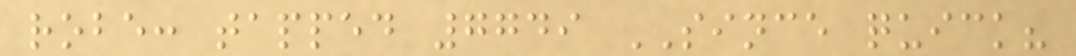robe: tapped 7749 SINCE quick?
